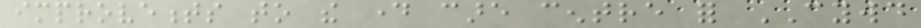improvements to the day care centre for CYWD
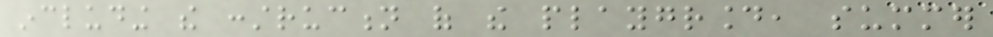including the construction of the playground, summer
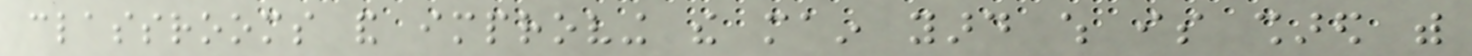classrooms and improving the main yard which is shared with
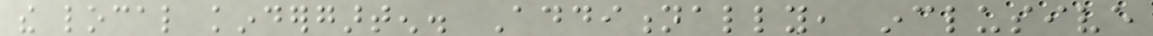the local kindergarten. Additionally, inclusive
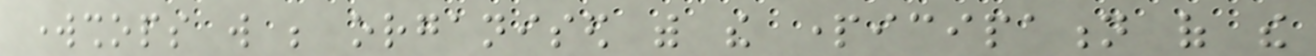workshops will be organised with the participation of the
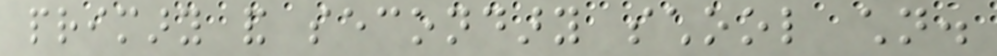primary and secondary school children.
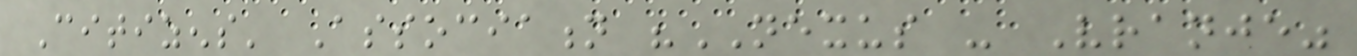Citizens' Association "NEXUS - Vranje"
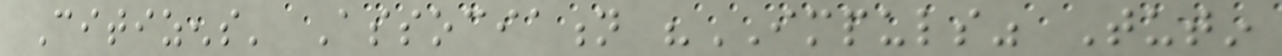Citizens' Association "IMPULS" Tutin
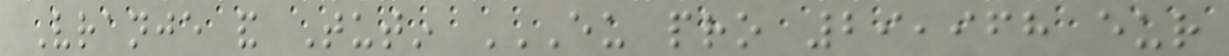Vranje and Tutin EU PRO 29,968 EUR
